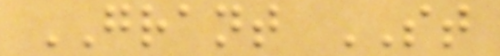GRANT ST
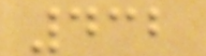432
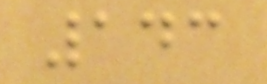143
